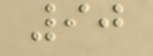90
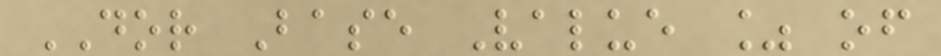DOR Base Value % of
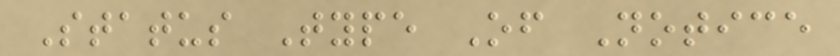Status Type Of Notice
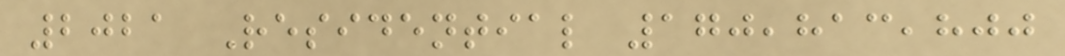2021 Residential 170,813,800
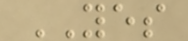YES
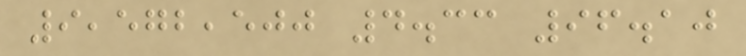9,572,500 4.33 96.10
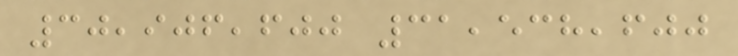30,906,600 31,538,600
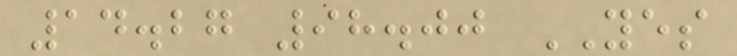14.27 98.00 YES
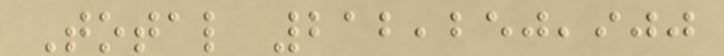Total 212,250,900
